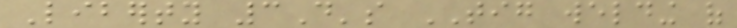Liberty 3D's TIG welding of
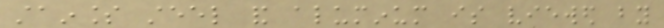stainless steel and aluminum is viewed by
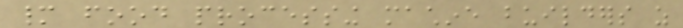many food processing machine builders as
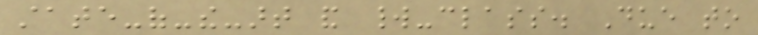state-of-the-art and world-class. Due to
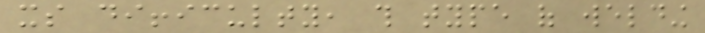its difficulty, this type of welding
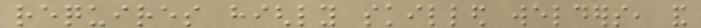requires highly skilled welders, and
